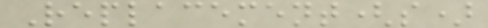Replacement(s)
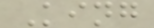King
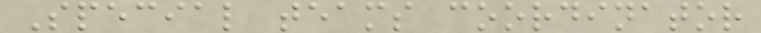Special teams coordinator
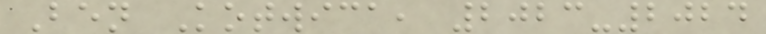Ben Kotwica, 2023-2024
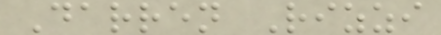Darren Rizzi
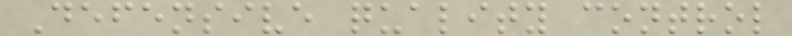Defensive quality control
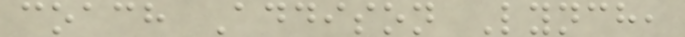coach Addison Lynch,
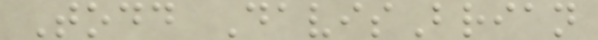Todd DavisBrian
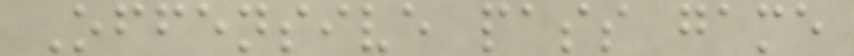Offensive pass game
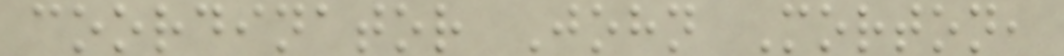coordinator John Morton,
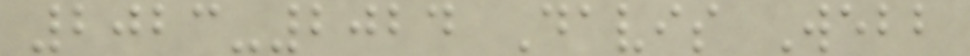2023-2024 Davis Webb
